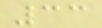33
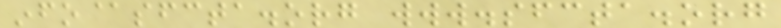info@sfcta.org www.sfcta.org
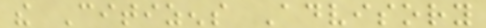the Citizens Advisory
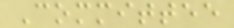Committee
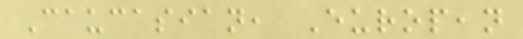Caucasian, European
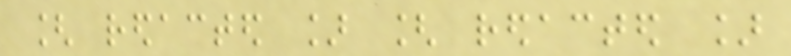[ redacted ] [ redacted ]
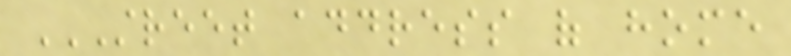STREET ADDRESS OF HOME
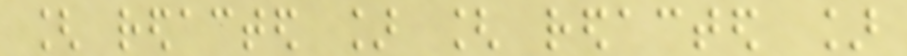[ redacted ] [ redacted ]
